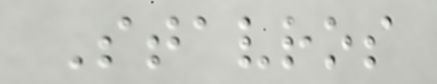Stavros
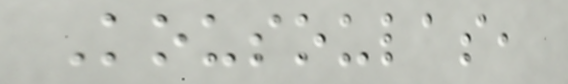Kousoulas,
